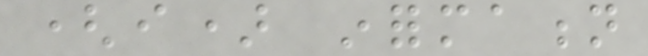(i) information
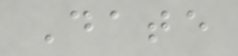Date
